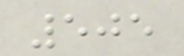505
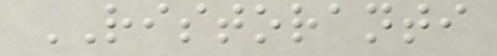RISTORANTI
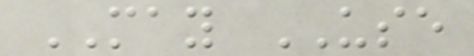MAY USE
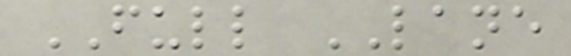FULL LANE
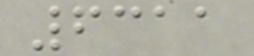6311
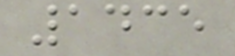1435
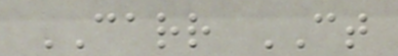CARR CT
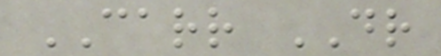CARR DR
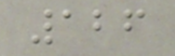126
